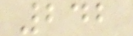242
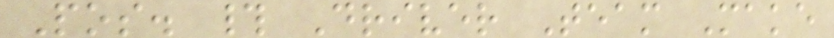Pos. # Driver Team Make
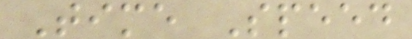Time Speed
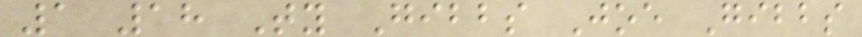1 18 Ty Gibbs Joe Gibbs
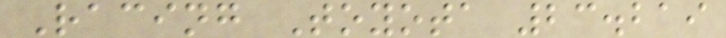Racing Toyota 23.219
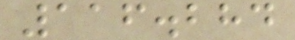116.284
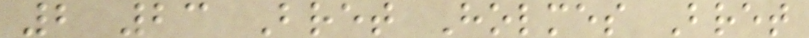2 23 Bret Holmes Bret
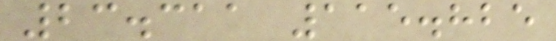23.311 115.825
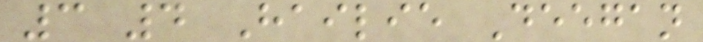3 4 Hailie Deegan
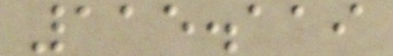115.119
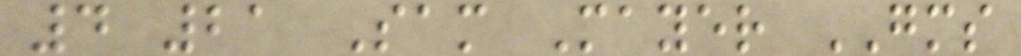4 21 Sam Mayer GMS
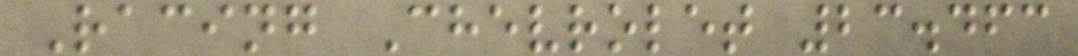Racing Chevrolet 23.463
